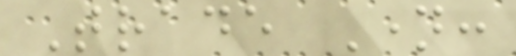Trade Name:
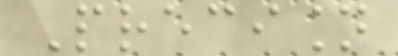Precision
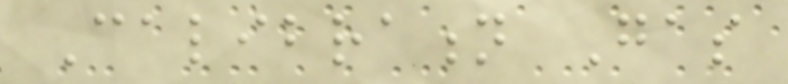Calibration Gas
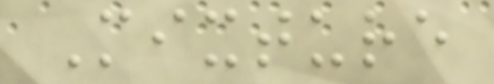Mixture
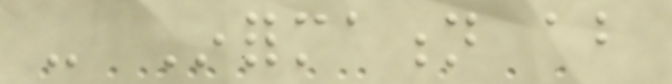- Information about
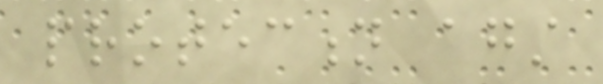protection against
